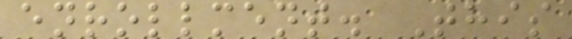enrollment. This
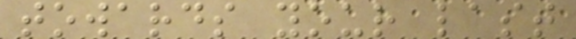towards your last
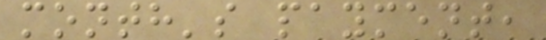month's payment,
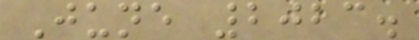June 2023.
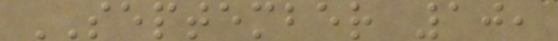SEPTEMBER 10,
